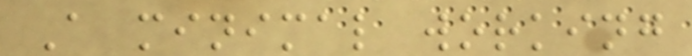A minimal working
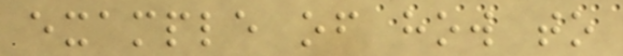example of how to
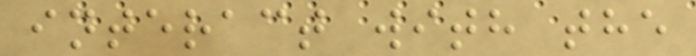interact with the
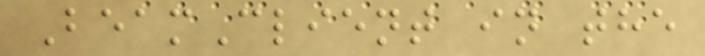BeamClient in the
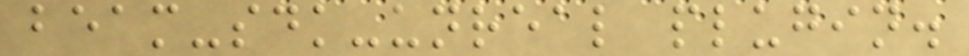beam-sdk-unreal plugin.
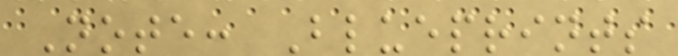Note: Blueprints
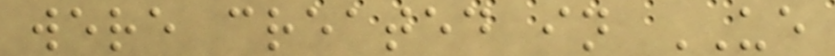were created in UE
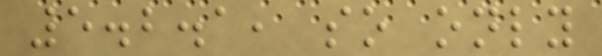5.2.1, so only
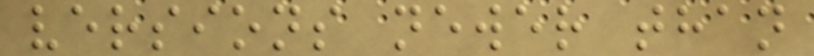versions newer than
